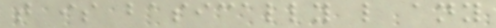that is basically like any
